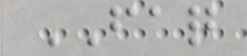FAQ
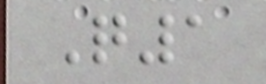Q1
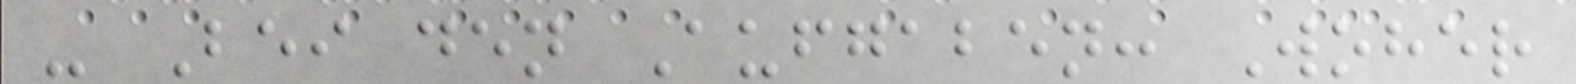- Bei den Aufgaben: Woher
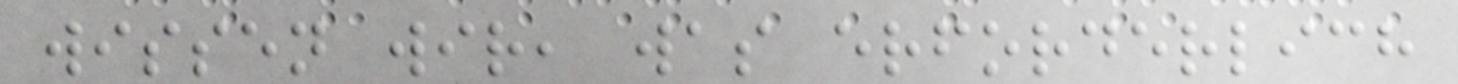wissen wir, was erforderlich
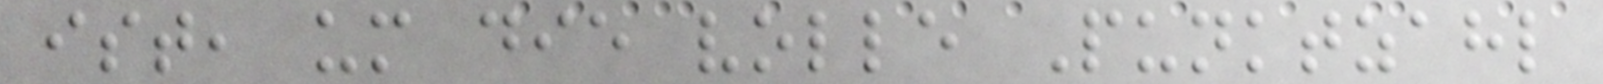ist, um die volle Punktzahl
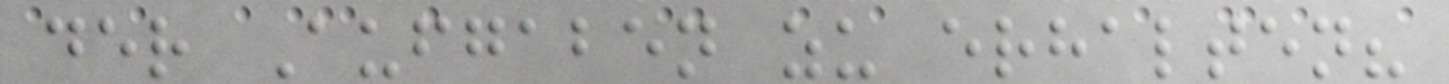der Aufgaben zu erhalten?
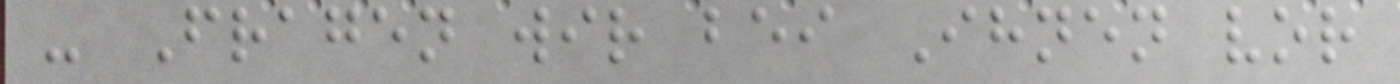- Fragen wir bei Ihnen vor
